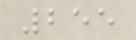255
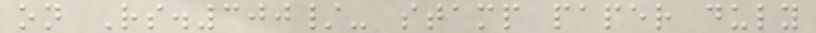on Rs.300/- stamp paper duly
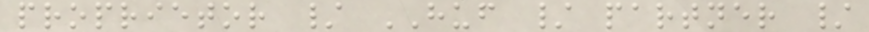proprietor / HUF / partner /
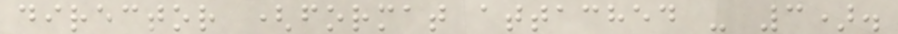director (format attached - 3).
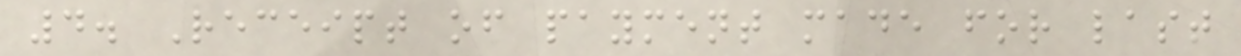4. Receipt of payment made for last
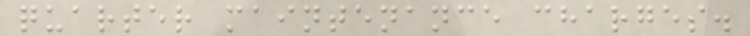quarter maintenance charges.
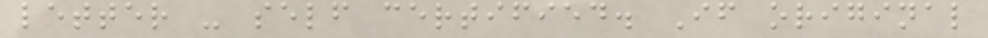letter - self certified. If original
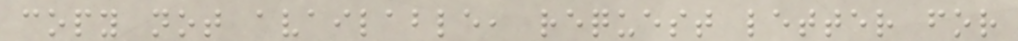copy not available, request letter for
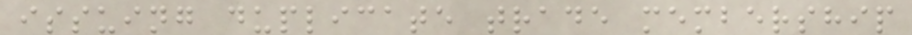issuing duplicate trade membership
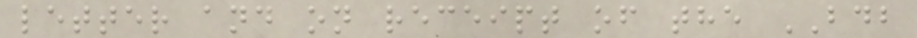letter and on receipt of the BDB
